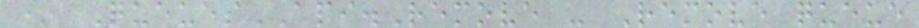* QueuesAPI.Remove - Remove queue
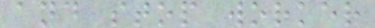and stop worker
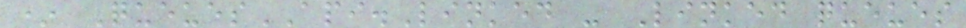* QueuesAPI.Linked - Linked queues
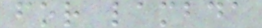for lambda
